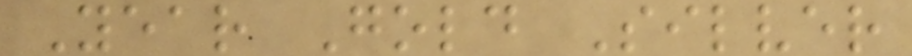Year Gold Silver
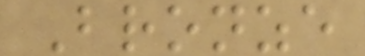Bronze
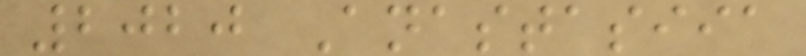2020 Anastasiia
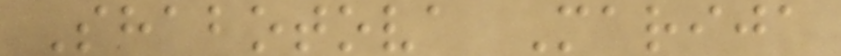Shabotova Marija
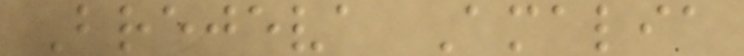Brejeva Amalia
